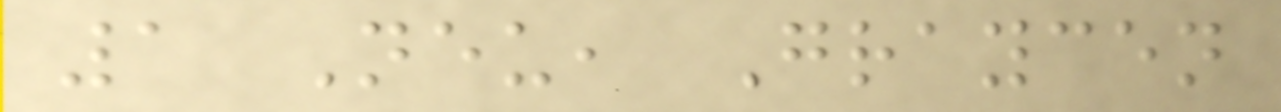1 Neu, Graycen
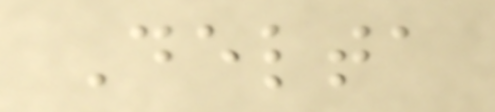Delta
